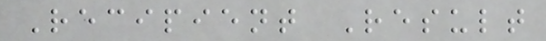Recipient Result
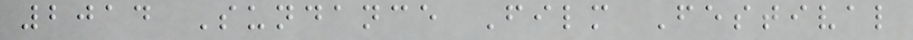2014 Sundance Film Festival
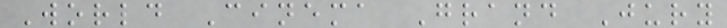World Cinema Grand Jury
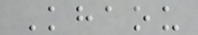Khaou
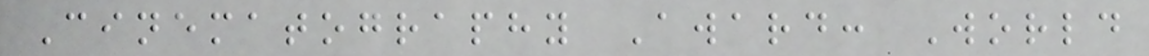Cinematography Award: World
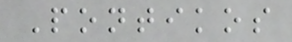Pontikos
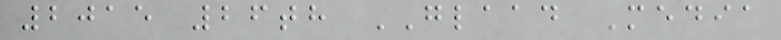2015 26th GLAAD Media
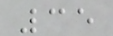35
